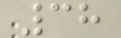38
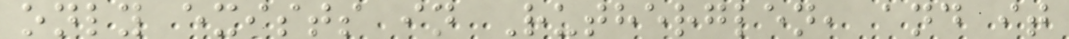only exists in Rutherglen, and it
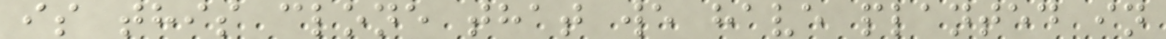is this clone that we have planted in
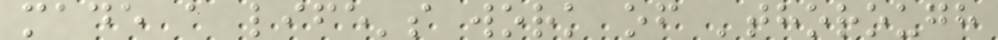made a life's work of 'thorough
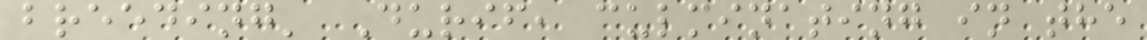breeding' Durif, culminating in the
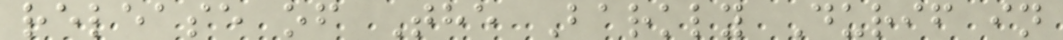release of The Barkly Durif in
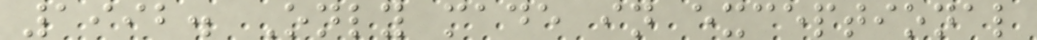1992. Only made in exceptional
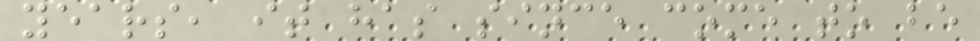years, it has since come to be
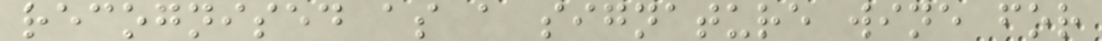recognised as a signature wine for
